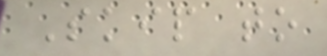Skip to
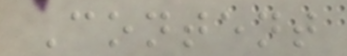Content
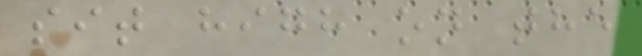sit high on the
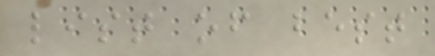list of best
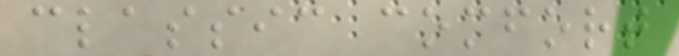classic comfort
